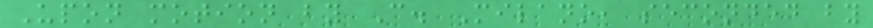Upon motion by C. Milano, seconded by
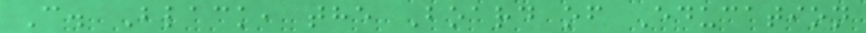C. Black, the Board of Education
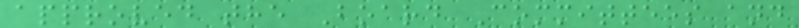approved the Board Committees and
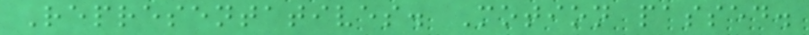Representatives. Motion passed.
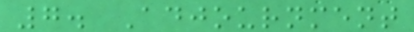7. Adjournment
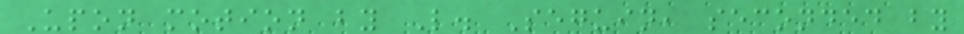Upon motion by L. Seguin, seconded by
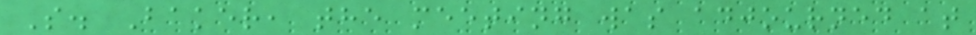S. Baker, the meeting was adjourned at
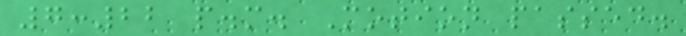7:22 p.m. Motion passed.
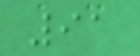91
